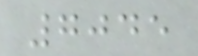7045
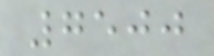7500
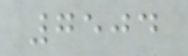7504
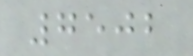7502
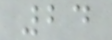24
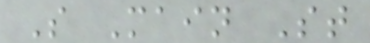S Main St
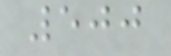500
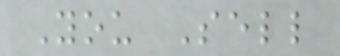You Sell
